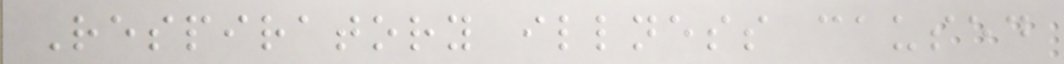Respiratory illness caused
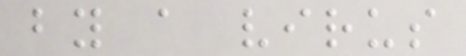by a virus
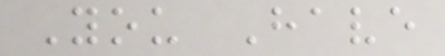You Have
